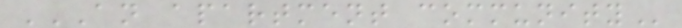AN APARTMENT COMMUNITY
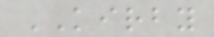KIRBY
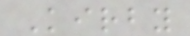Kirby
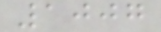1007
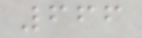666
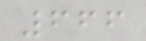666
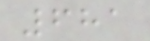681
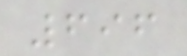696
